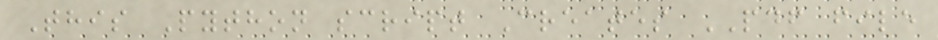This Python script Creates PDF file
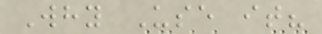Why Use it?
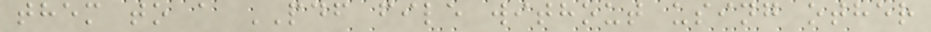them to a PDF file without using other
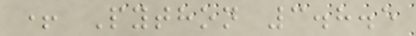+ Python 3.8.5
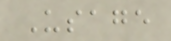Usage
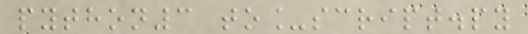python3 to_script.py
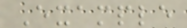Example
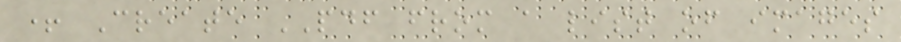+ Create PDF from a list of images
